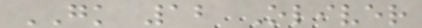GK 12 Oliver
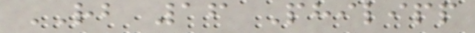RB 16 Philipp
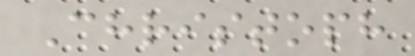Christoph
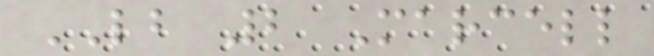LB 2 Marcell
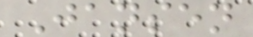Jansen
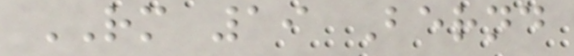RM 19 Bernd
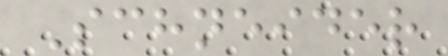Schneider
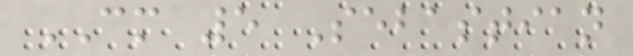CM 5 Sebastian
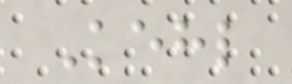Kehl
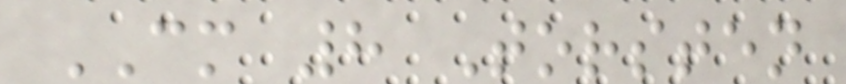CM 8 Torsten
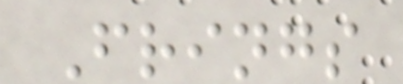Frings
